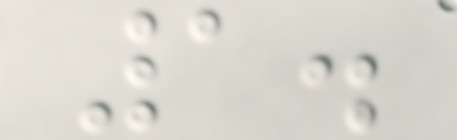1.
